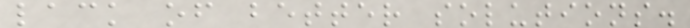lack of better solutions.
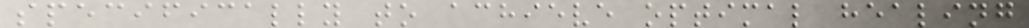specifically to achieve optimal healing
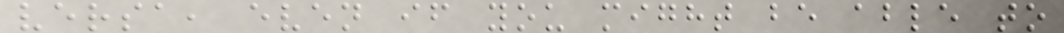versa, even if you might be able to
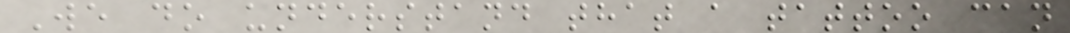We do understand that a tattoo can
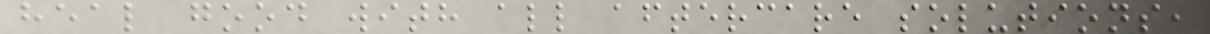heal good with all aftercare solutions,
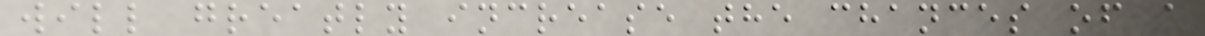will greatly increase the chances of a
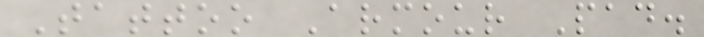Tattoo Armour Pad.
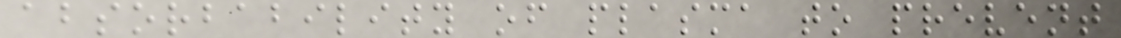absorbability of plasma to prevent
